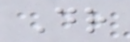Dr
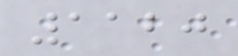1120
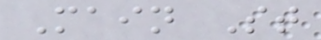Main St
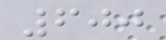600
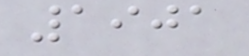1901
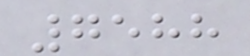7588
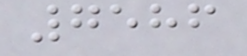7586
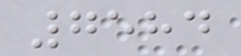7584
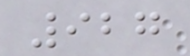927
